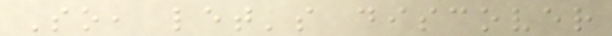So, let's discover
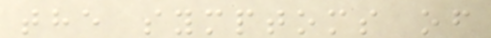the symptoms of
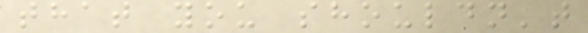that you shouldn't
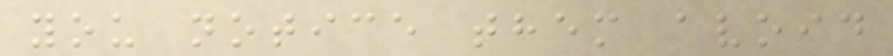you notice them avoid
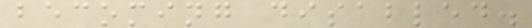becoming disabled.
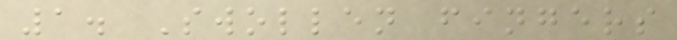1. Swollen fingers
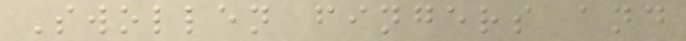Swollen fingers and
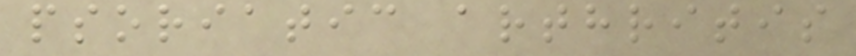psoriatic arthritis
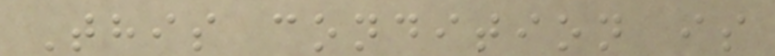This condition is
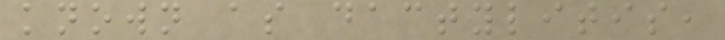known as dactylitis,
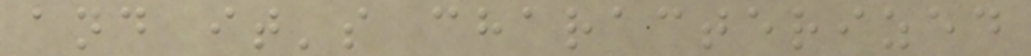and it's characterized
